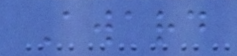Award
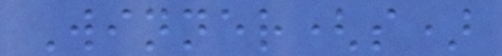Winner(s)
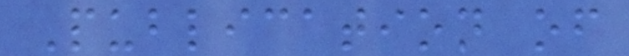Publication of
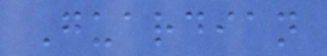Guardian
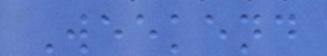Weekend
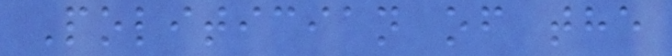Politician of the
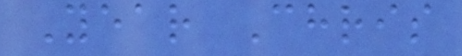Year Chris
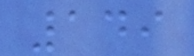149
